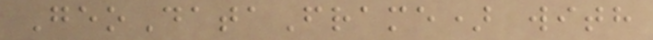GeoDataFrame) with
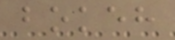bokeh
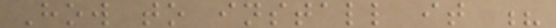How to install it ?
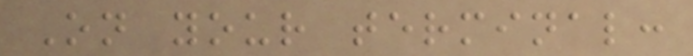On your terminal:
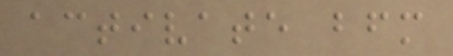activate bfm
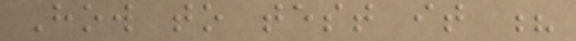How to test it ?
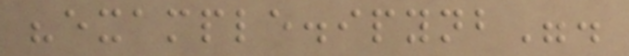"example.ipynb".
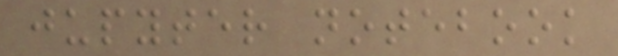jupyter notebook
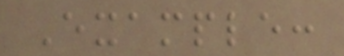Example:
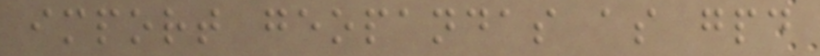import geopandas as gpd
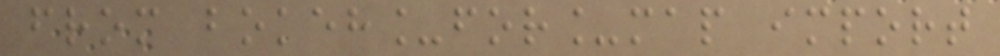from bokeh_for_map import
